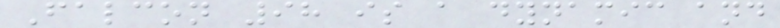Falcon 98 is a dynamic and
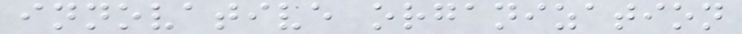innovative organization
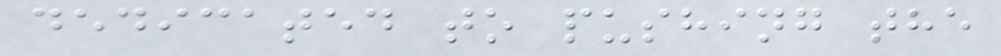dedicated to pushing the
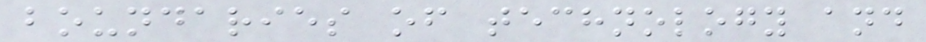boundaries of technology and
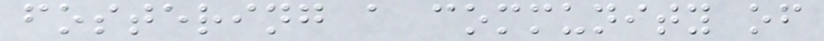fostering a community of
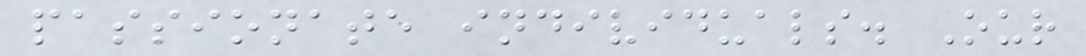passionate individuals. Our
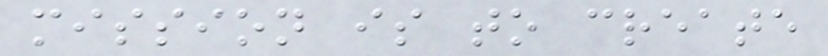mission is to create
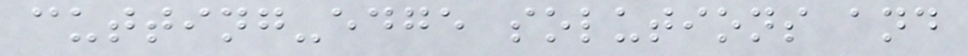cutting-edge solutions and
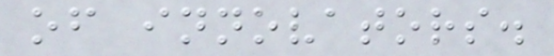of innovators.
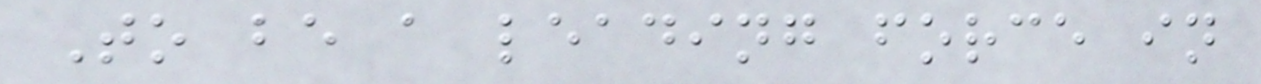To be a leading force in
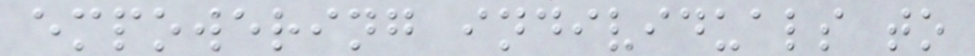empowering individuals to
